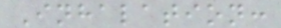Inhalation:
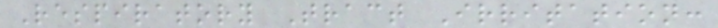Respiratory Tract Irritation:
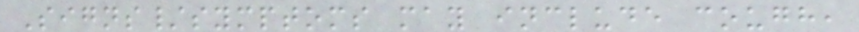Signs/symptoms may include cough,
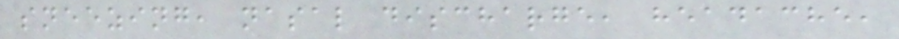sneezing, nasal discharge, headache,
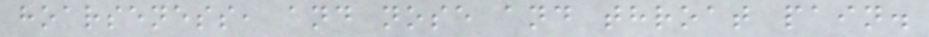hoarseness, and nose and throat pain.
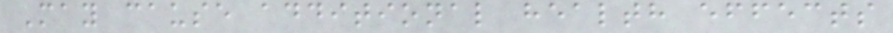May cause additional health effects
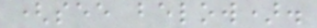(see below).
